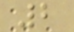2
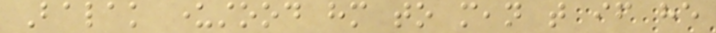Balak understood him to mean that if he
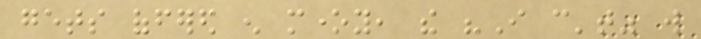gets offered enough money, the "I can't" will
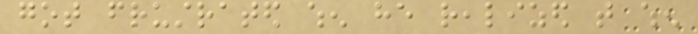got frustrated when he realized that when
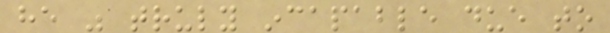he was truly incapable due to
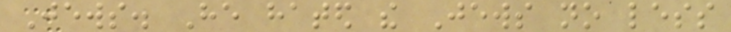Jews. He hated the Jews no less
